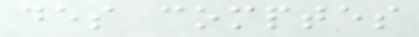des comptes
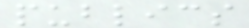publics
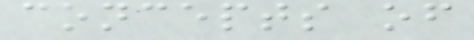concepts of
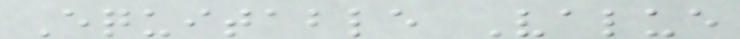Equitable Value
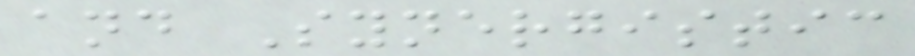and Synergistic
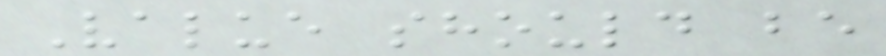Value should be
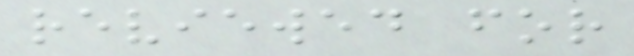reviewed for
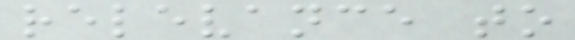relevance to
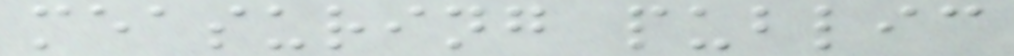measuring public
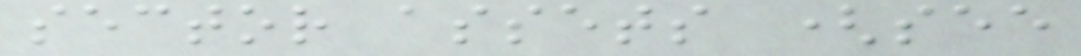sector assets (see
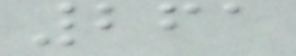261
